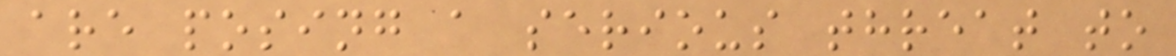are posing a serious threat to
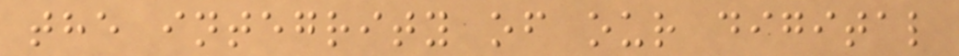the integrity of our digital
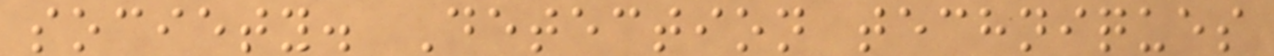society. Detection techniques
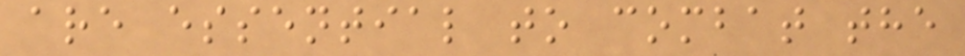are essential to combat the
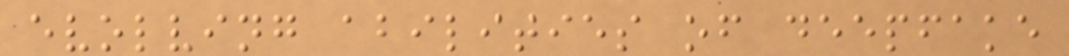evolving abilities of deepfake
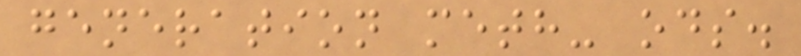generation meth- ods.
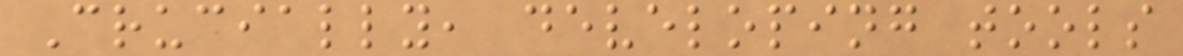Crucially, developing tools
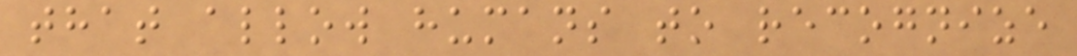that allow humans to recognize
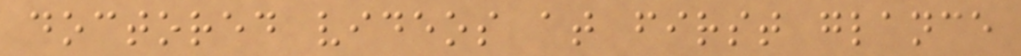doctored videos at first glance
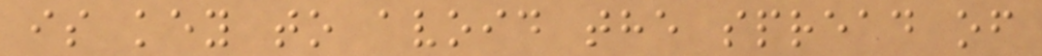is key to avoid the spread of
